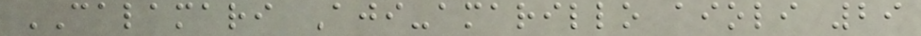CALAMARI Aji-amarillo aioli 29
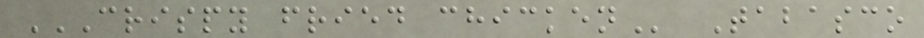CRISPY FRIED CHICKEN Tabasco
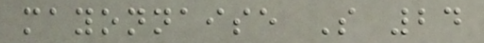mayonnaise S 24
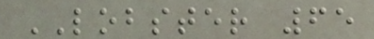LOBSTER 65
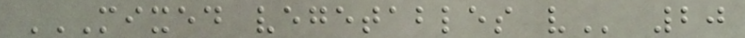MIXED VEGETABLES V 20
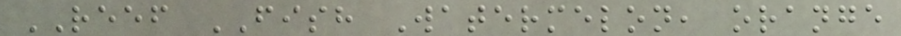REEF FISH Watermelon, orange
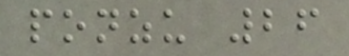ponzu 26
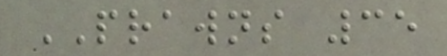PRAWNS 35
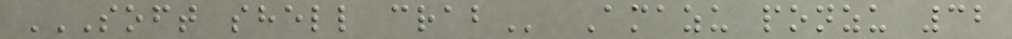SOFT SHELL CRAB Amazu ponzu 32
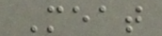Meat
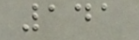141
